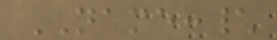NAME:\
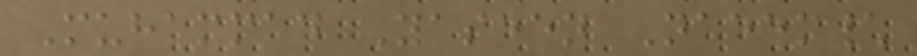Muhammad Yaseen Naeem\
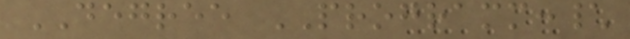DEGREE PROGRAMM:\
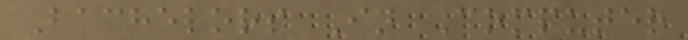Bachelors In Computer
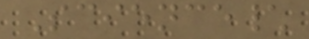Science\
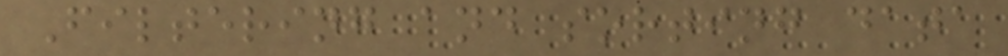Filtering and sorting data
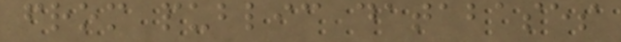from public databases
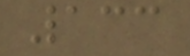133
